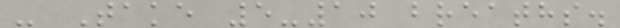- Take 5-10 breaths.
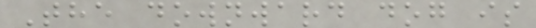The downward dog is
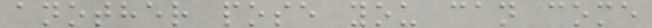another pose you can come
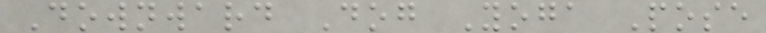Downward Dog Yoga Pose
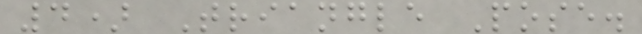4) Triangle Pose.
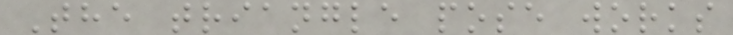The triangle pose works
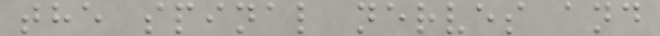the spinal nerves and
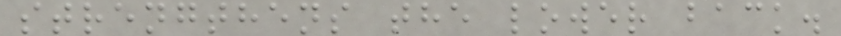strengthens the lower back.
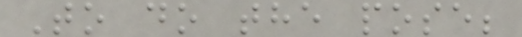To do the pose;
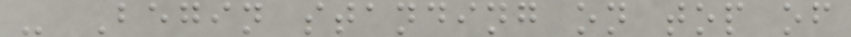- Begin standing on top of
